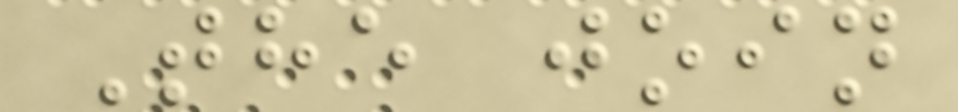The join
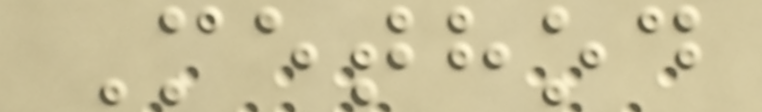Method
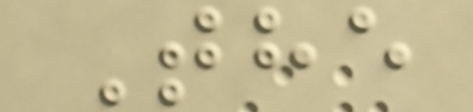The
